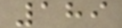189
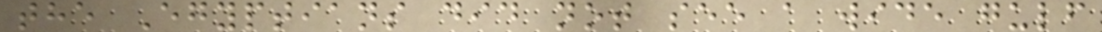the Egyptians did not see a wide gulf
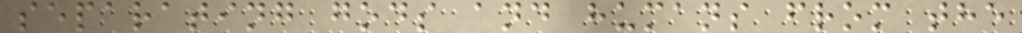separating gods and humans from the
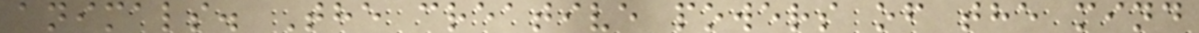animals. The creative powers of the mind
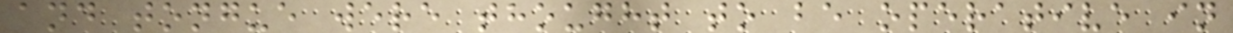and tongue were thought to be operative in
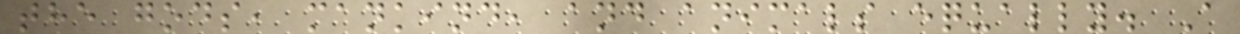the gods, mankind, and animals equally. A
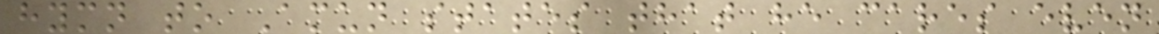hymn to Amun states that he cares even
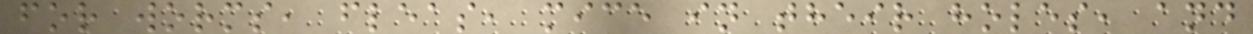for worms, fleas, mice in their holes, and
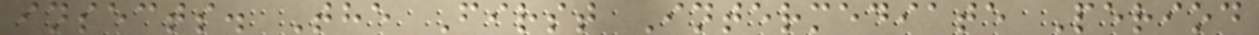insects. The First Intermediate Period
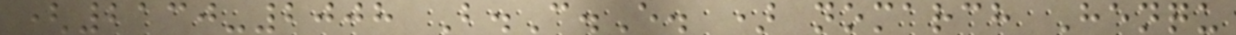(2130-2008 B.C.E. ) nomarch Henqu
